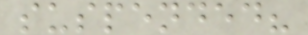suspended?
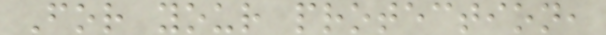For your protection,
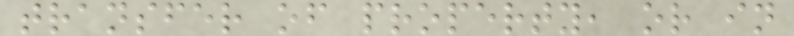transfer of property, or in
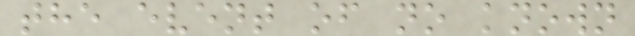the event of no known
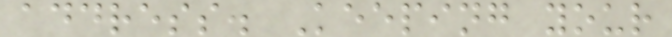address. Keeping your
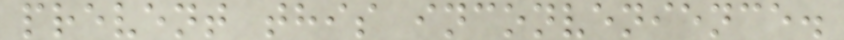prevent this inconvenience.
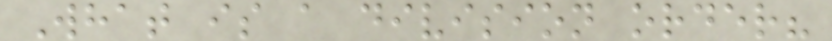What is a division order?
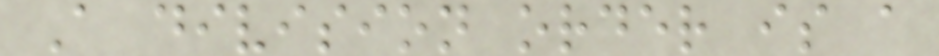A division order is a
